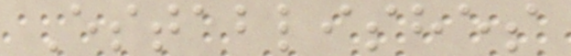Establishes
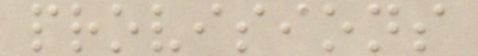provisions
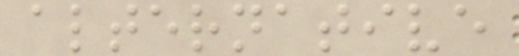alternative
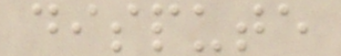dispute
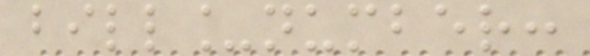bill_number:
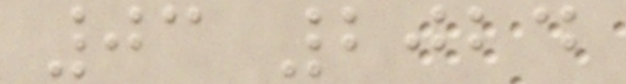03 2024
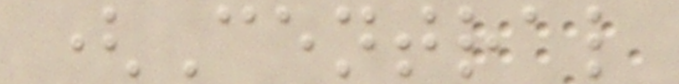(Central
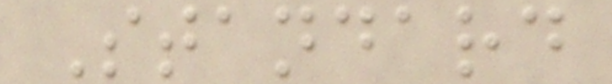Standard
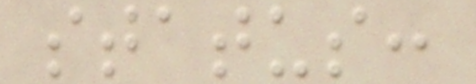status:
